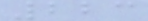223
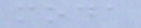moda
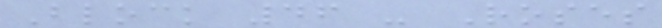Block 46 - Roses
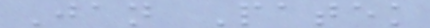Jan Patek
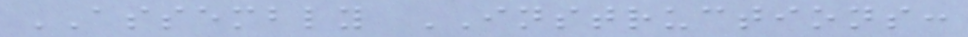ASSEMBLY INSTRUCTIONS:
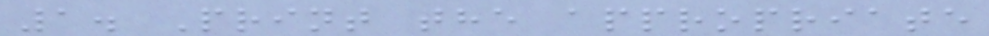1. Print the appropriate
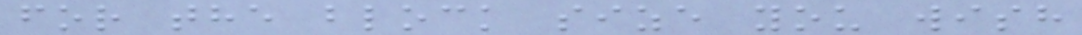for the block size you wish
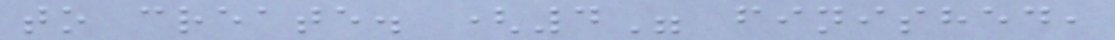to create. (4" finished,
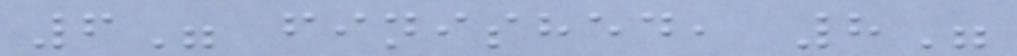6" finished, 8"
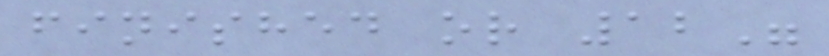finished or 12"
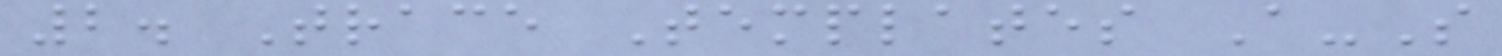2. Trace Templates A-S
